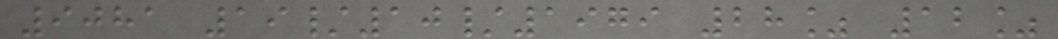9081 19/10/1979 28% 12%
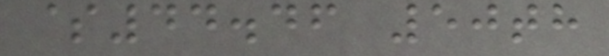$44.46 50th
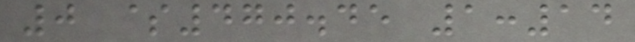0 $470.45 1:14
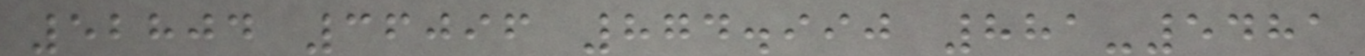52804 36096 874.990 881-5481
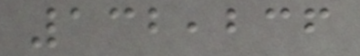132,236
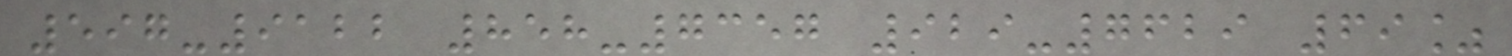597-9122 858-7357 929-7629 69%
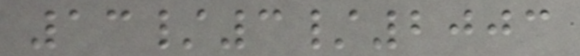13/3/2003
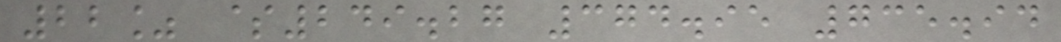22% $249.27 374.95 735.94
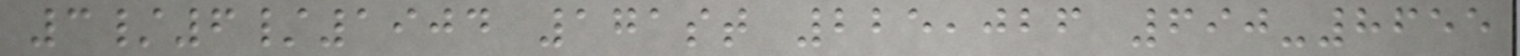3/6/1904 171st 225,026 690-8655
